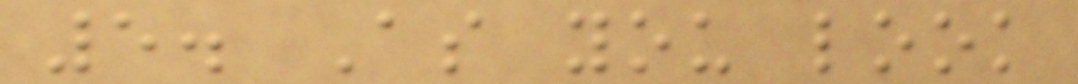5. As you look
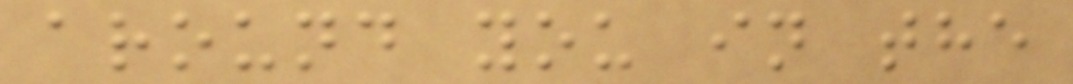around you in the
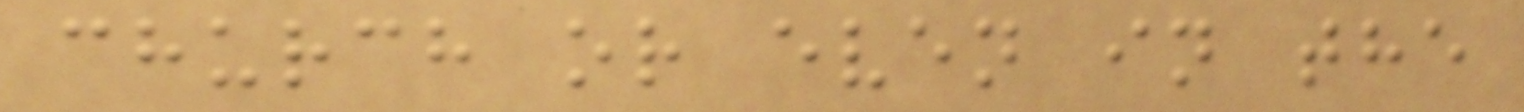church or even in the
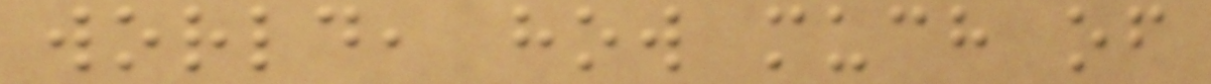world, how much of
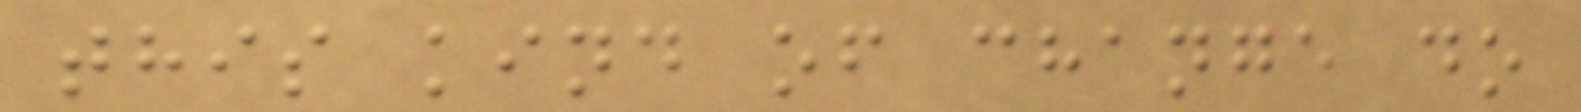this kind of change do
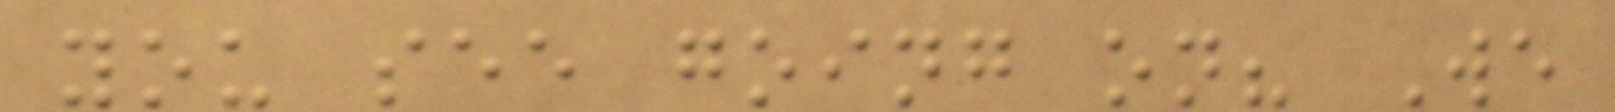you see going on? We
